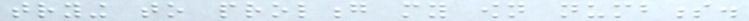trying to prolong my own numbness.
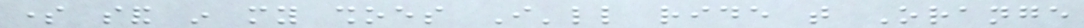some sand in my shoes I'll ride that Orange
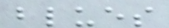blues
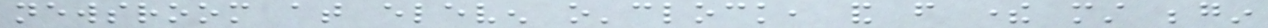newsroom at eleven o'clock, and from there must begin
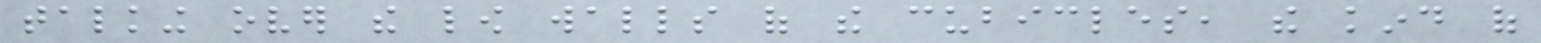talking over the low walls of the cubicles, the kind of
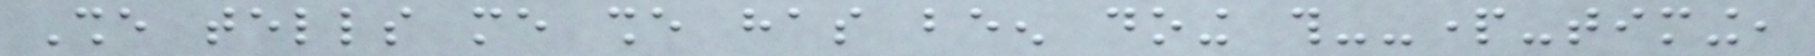She tells me she has been doing this--part-timing,
